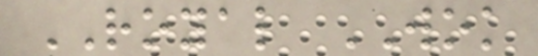ROYAL WOK
